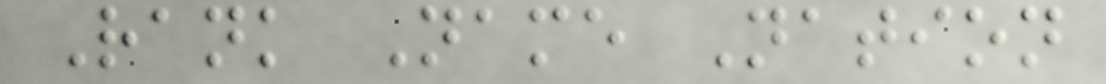Rank Name Nation
